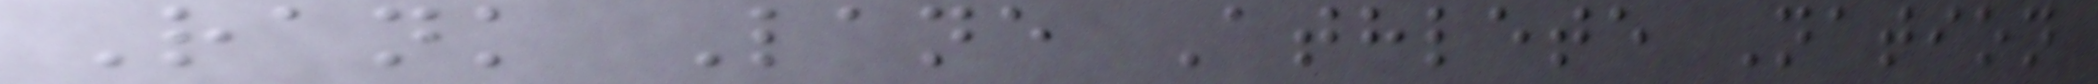Rank Lane Athlete Nation
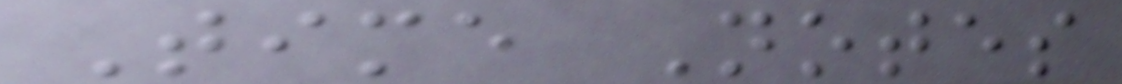Time Notes
